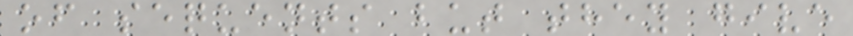of sequents but they give
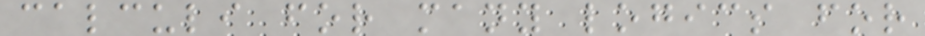calculi for many logics for
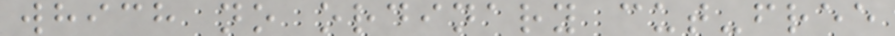which no ordinary cut-free
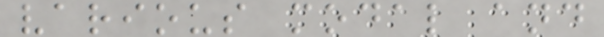various modal and
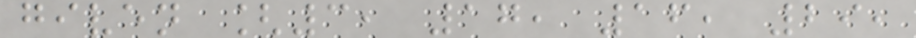given [3, 17, 16, 29,
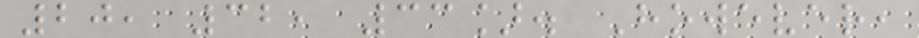20, 32, 33]. However,
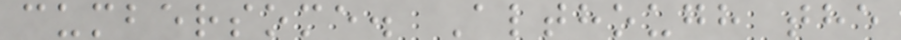cumbersome. Although the
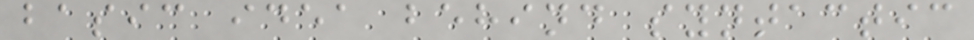basic idea behind syntactic
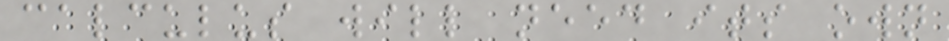calculus will need its own
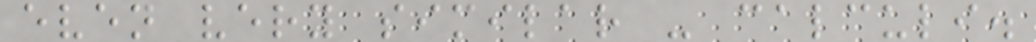even very similar - calculi.
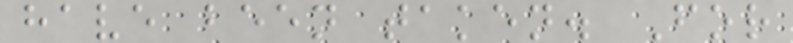have been taken. For
